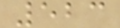523
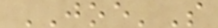JOE'S
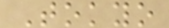Tokyo
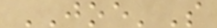JOE'S
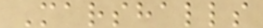Marshalls
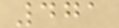471
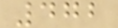472
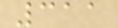311
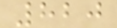820
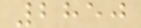2850
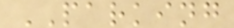PARKING
